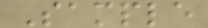Sample
